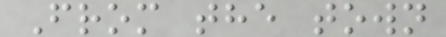From the town
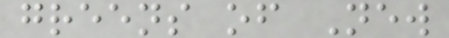greens of New
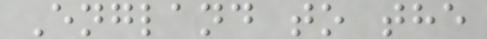England to the
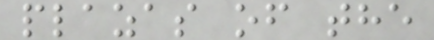plazas of the
